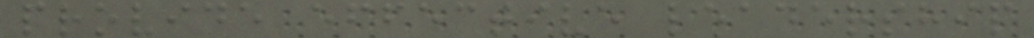provide effective leadership
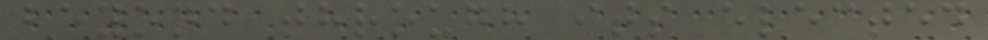beyond through its elected
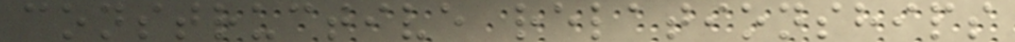constructive relationships
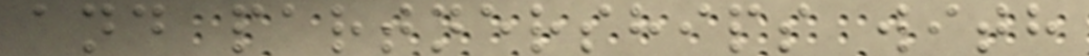and partnerships with
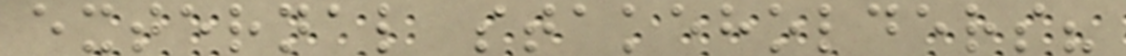external stakeholders?
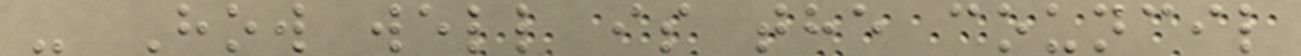- How well is the council
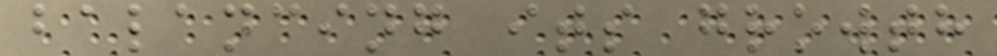balancing its growth
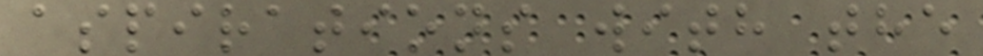aspirations with the
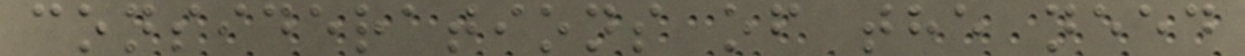considerations of the need
